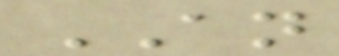AN
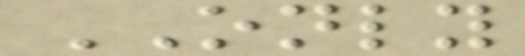ONLY
